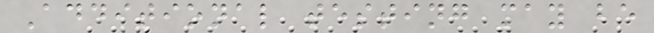Additional testing may be
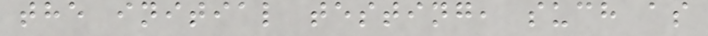the initial testing, such as
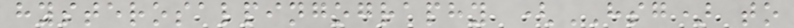hysterosalpingography (HSG) to
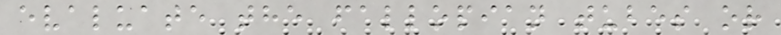evaluate the fallopian tubes or
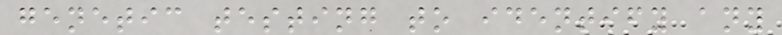genetic testing to identify any
